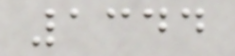1344
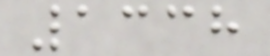1338
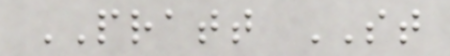PRATT ST
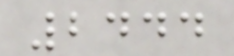2444
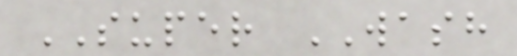SUPER WASH
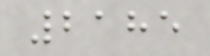2185
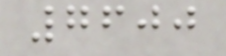7600
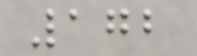172
